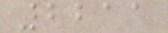2211
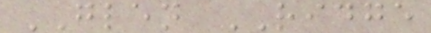GLEN RIDGE
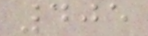405
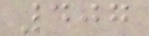407
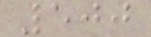500
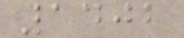1402
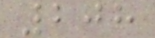208
